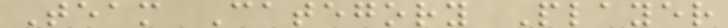Team Category Player
